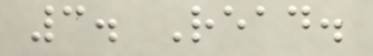3. Read.
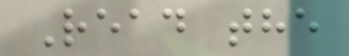Read the
